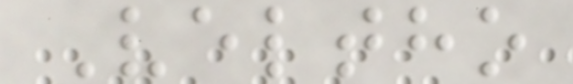Veltho
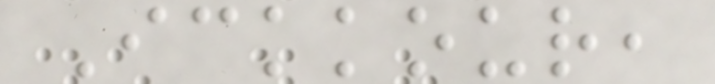Ickkour,
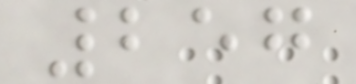257
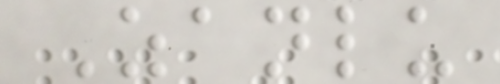Zanlu
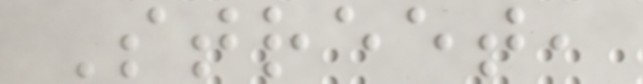Street,
